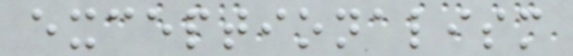exceptionalism
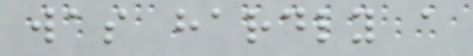was hardly a
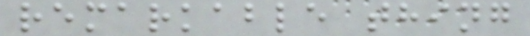remarkable thing
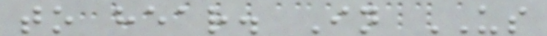to hear. In US
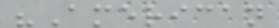"American
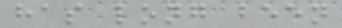has long been
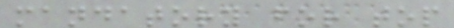mandatory for top
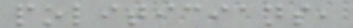politicians,
